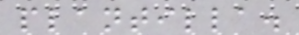plantilla.
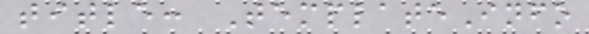title: TemplateInfo
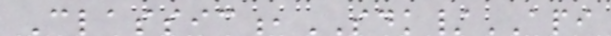Classic,SDK/API
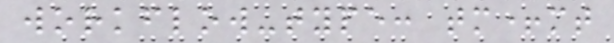workflow-type: tm+mt
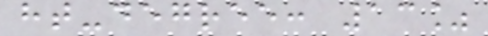ht-degree: 13%
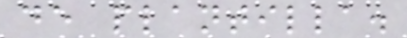de plantilla.
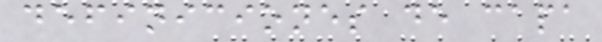definiciones de capa
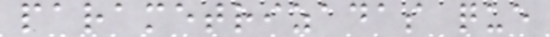parametrizadas que
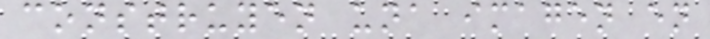construyen una imagen en
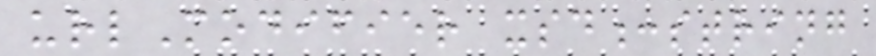urlModifier xsd:string
